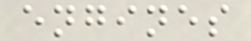engines
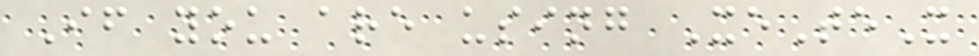If you are using XeTeX
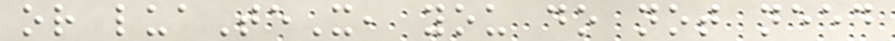or luaTeX, you do not need
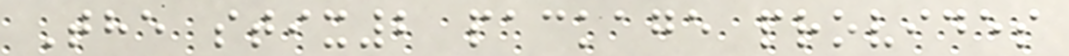The stix2 package provides
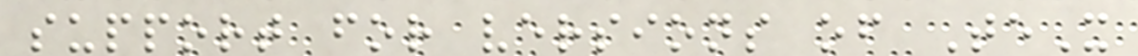support for versions of TeX
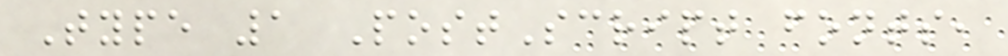Type 1 PostScript fonts,
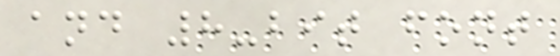and 8-bit font
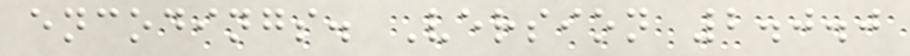encodings. Version 2.0.0
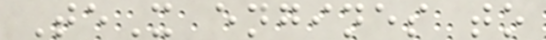TeX engines to
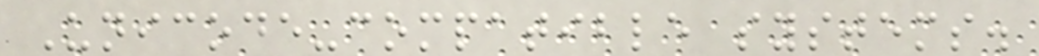Unicode-compatible systems.
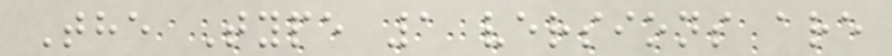The Type 1 versions are
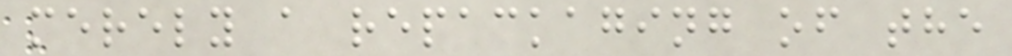merely a repackaging of the
